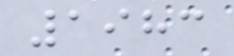1983
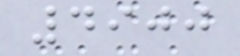4900
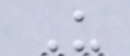U
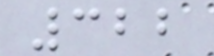322
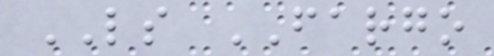LS FARGO
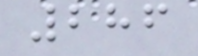286
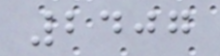2407
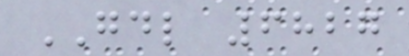GDL 6827
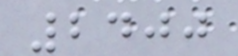2400
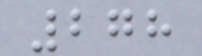278
